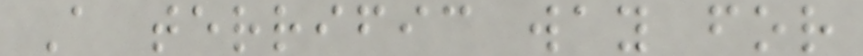A terrific way for
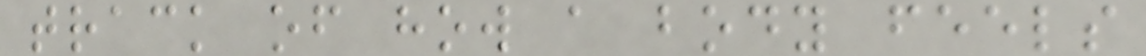track of how a body feels
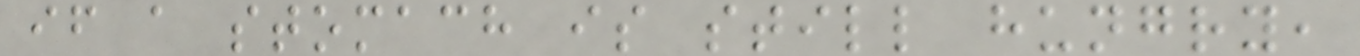if a stomach is still hungry,
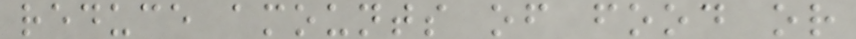reduce amounts of food or
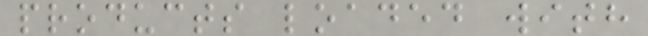products loaded with
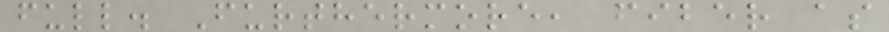full. Furthermore, fiber as
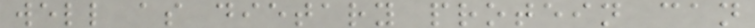well as dietary protein can
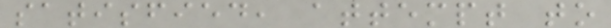satisfied, attempt to
